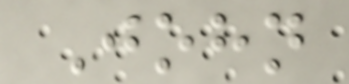John
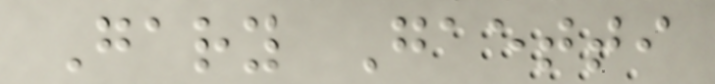Gary Gaetti
